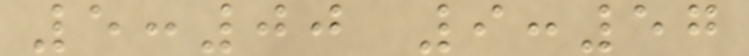5:00 9:57
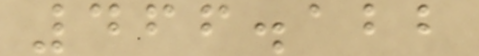466.122
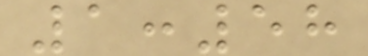1:58
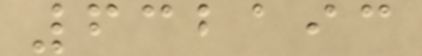632193
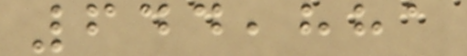644,881
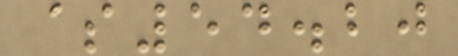$54.20
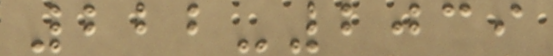222-2039
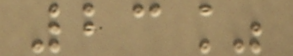23%
